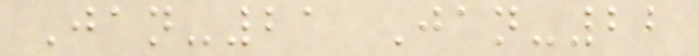Jan-21 Jan-22
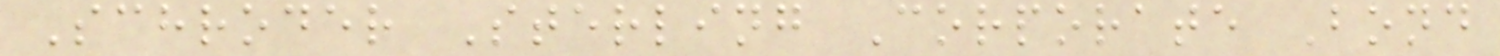Schroder Sterling Corporate Bond
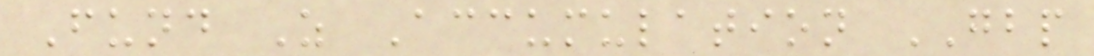Fund Z Accumulation GBP
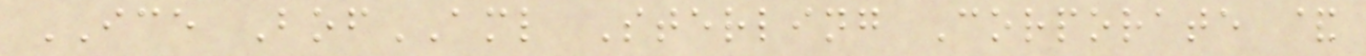ICE BofAML Sterling Corporate &
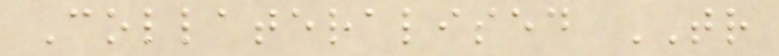Collateralised TR
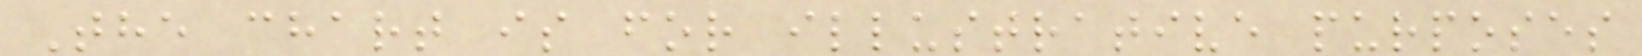The chart is for illustrative purposes
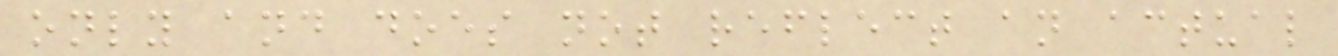only and does not reflect an actual
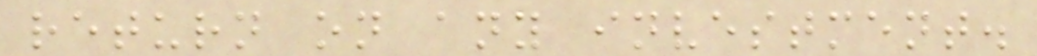return on any investment.
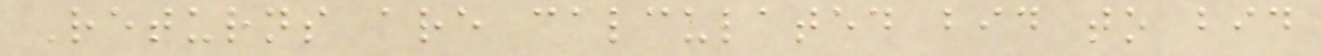Returns are calculated bid to bid
